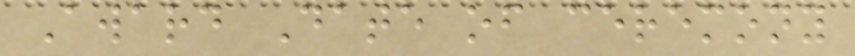Award Date of ceremony
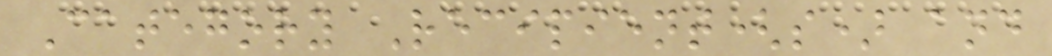Category Recipient(s) and
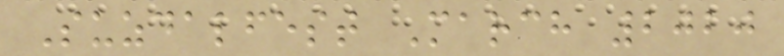Suzdalfest March 2020
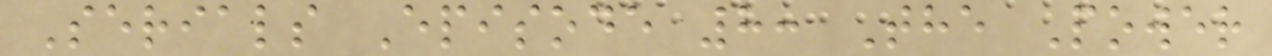Serials Episode 8: The Power
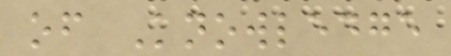of Knowledge
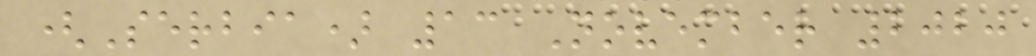(Serbia) 13 November 2020
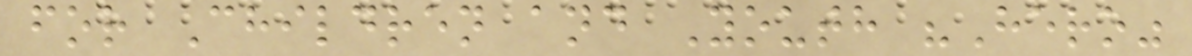for Children and Youth "Hero"
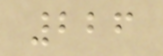226
